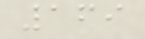169
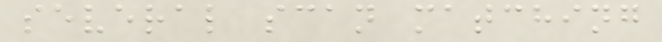several scan matching
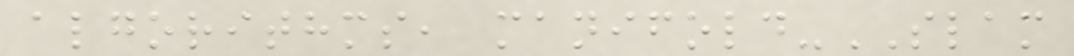algorithms, manifold-SLAM
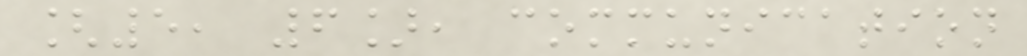[5, 6], communication
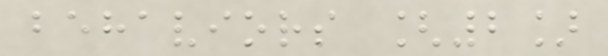behaviors [2]
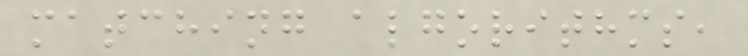matching algorithms,
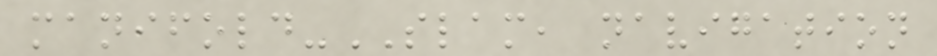manifold-SLAM, navigation
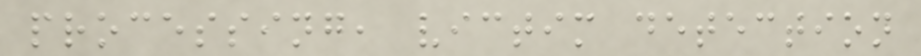processing, victim detection
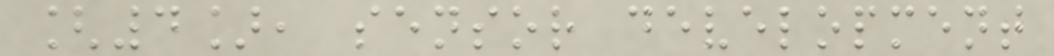[4], sensor development
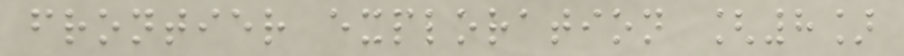frontier exploration [8]
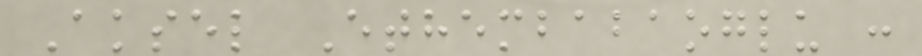Aksel Ethembabaoglu :
